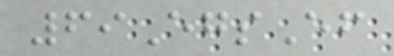69EgsEf
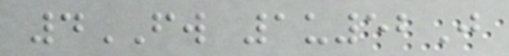4FW 1u52J
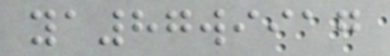ya87wiiag
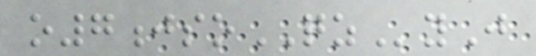o7jsoQZyJ
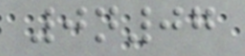0n07
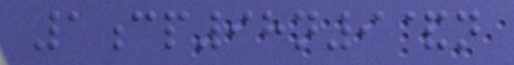1cp98n9&n
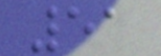51
